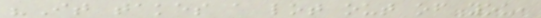"It takes a lot out of you,
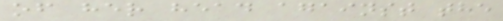of her head against the
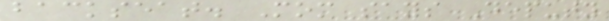backseat. Mom says Deputy
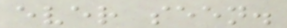ever seen.
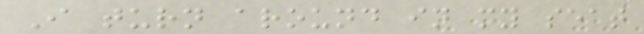I turn around in my seat
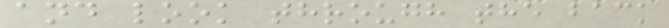and look through the back
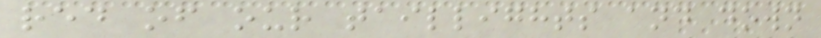red of our taillights and down
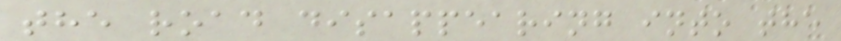the road disappearing into the
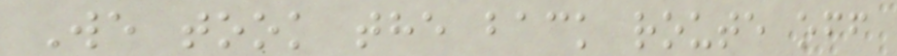We took the back route off
